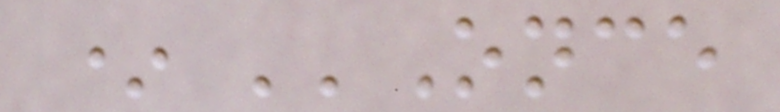* ''Once
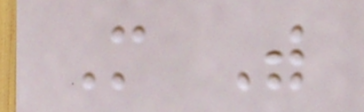More With
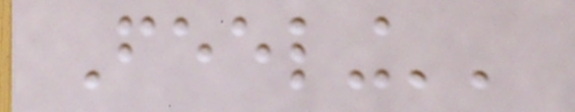Feeling''
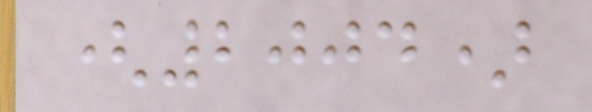(2004)
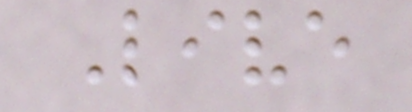Live
